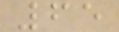65
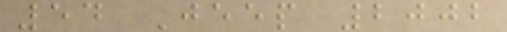54 Jeep 2002
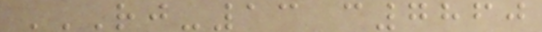RJ-13 C7860
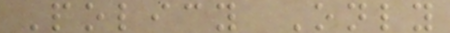Policy Only
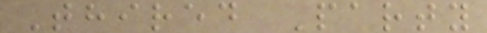Thired Party
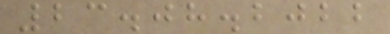23.08.2022
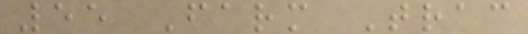55 Farm Trac
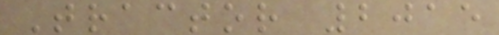Tractor 2015
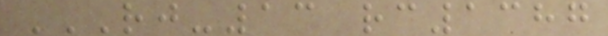RJ-13 RC1387
